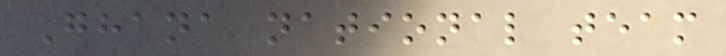Ghana national team
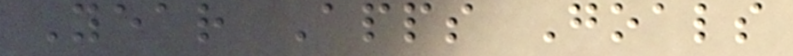Year Apps Goals
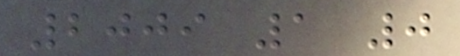2009 1 0
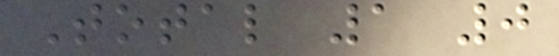Total 1 0
